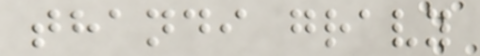thandi gravy
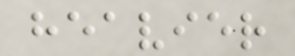heavier
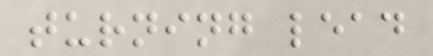turning lead
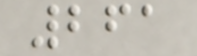261
